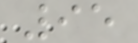95
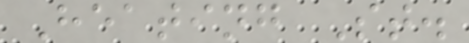Heating St.
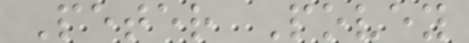Peter Povey
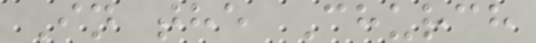In the Church
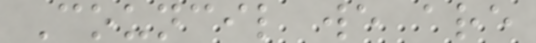Council we are
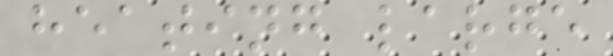heating large
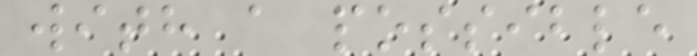with a possible
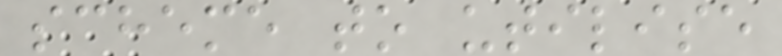scheme to utilise
